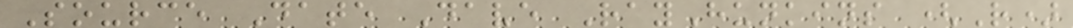Source Date Dave RayHunkins (R)
